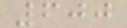600
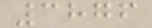3876
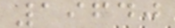19640
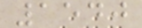1540
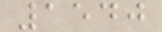1540
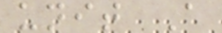unit A
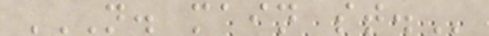N. MAIN ST.
